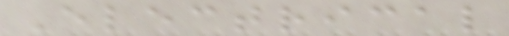Electrical
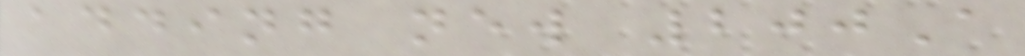adding new 200A
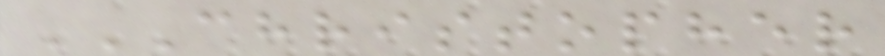CHRISTOPHER
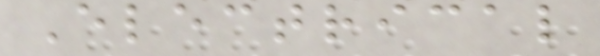Electrical
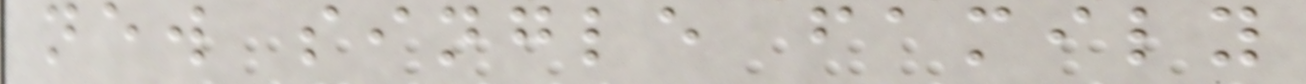new single family
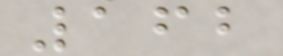162
